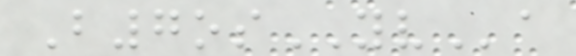B7osYVa
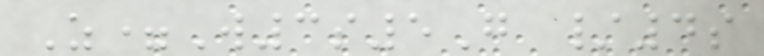Z=W3s5G /4s
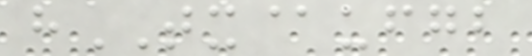hTX@ufgb
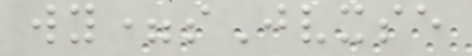wy=sJvxse
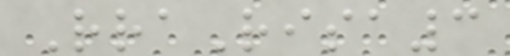RraRisa3
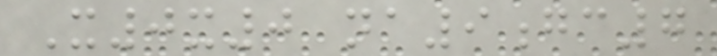X0x0 na9gc7
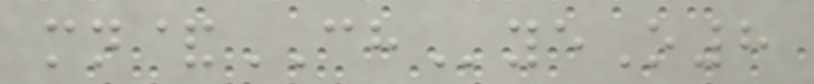mn&CHyeO8
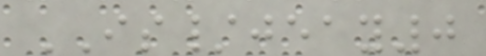IS/jeay0
